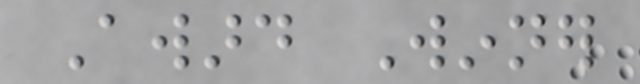Award Winner
